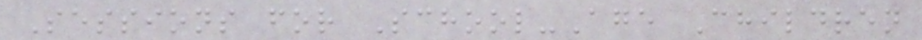Sessions for School-Age Children
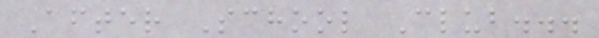After School Club...
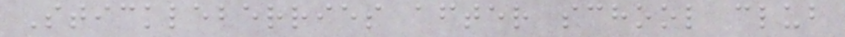Stickleberries after school club
